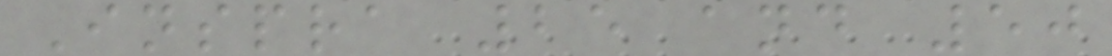Inspra 25 and 50
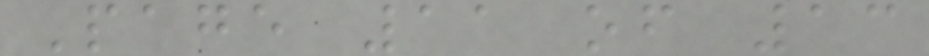Page 11 of 13
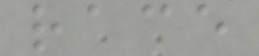race
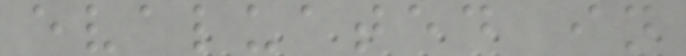evaluated in
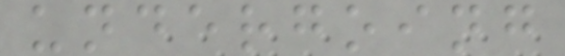undergoing
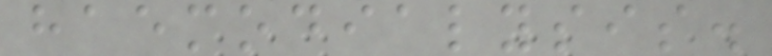haemodialysis.
